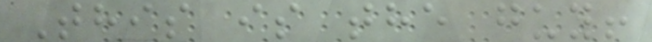This is the guy!
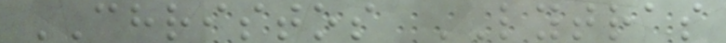CHRISTOS LYTRAS
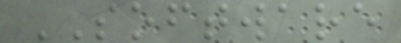SOFTWARE
